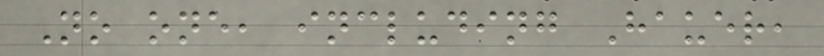No one, including Hauer,
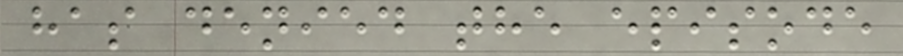has denied the episode
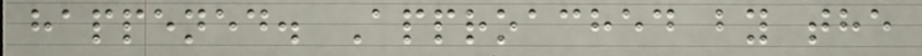happened. Approached by the
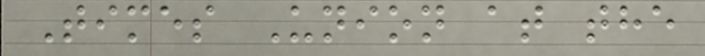Times Union at the
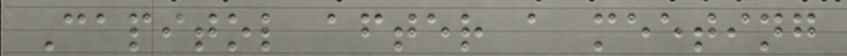Capitol after a meeting
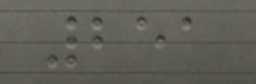251
